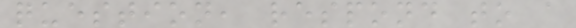question, respond to a
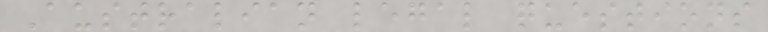Australian legal questions
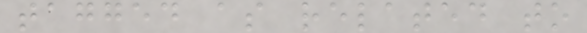tagged as related to
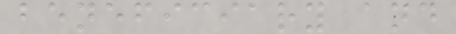beneficiary and
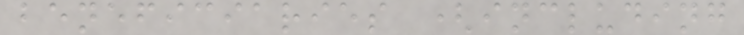beneficiaries (including
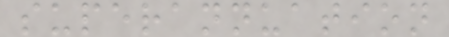superannuation
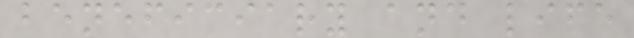beneficiary and life
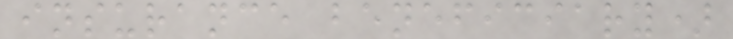insurance beneficiary)
